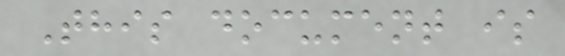This document is
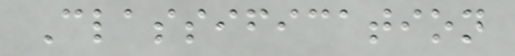Classification
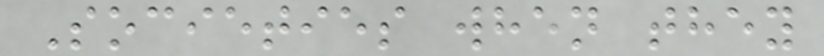Societies when they
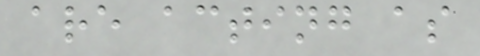are acting as
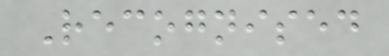Recognised
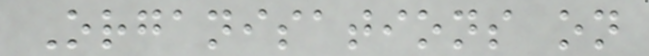Organisations on
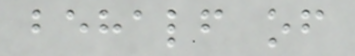behalf of
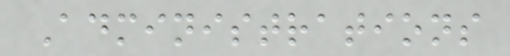Administrations
